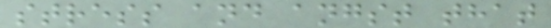stress and angst that
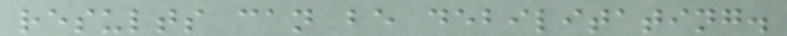results can be debilitating.
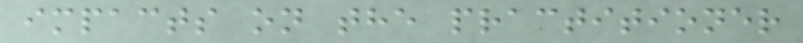impacts on the practitioner
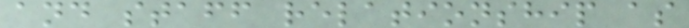and staff relationship as
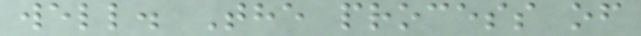well. The process of
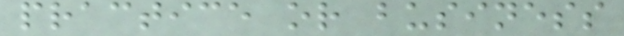practice or business
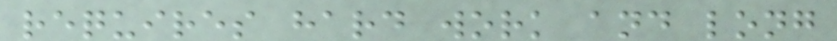requires hard work and long
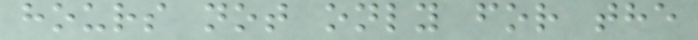hours not only for the
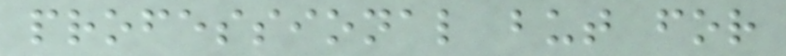professional but for
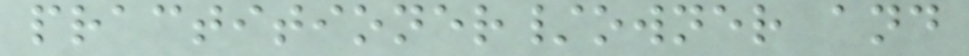practitioner/owner and
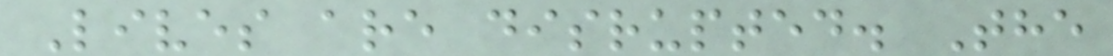Lives are disrupted. The
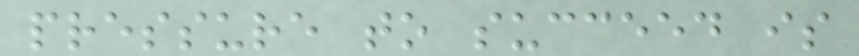pressure to succeed is
